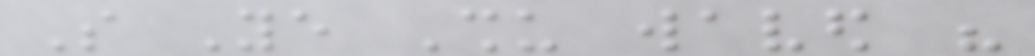So Ye Shu waved his
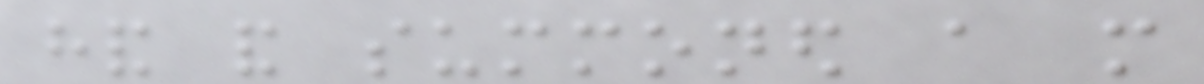hand and summoned a more
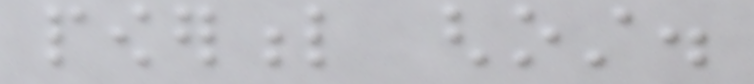powerful ghost.
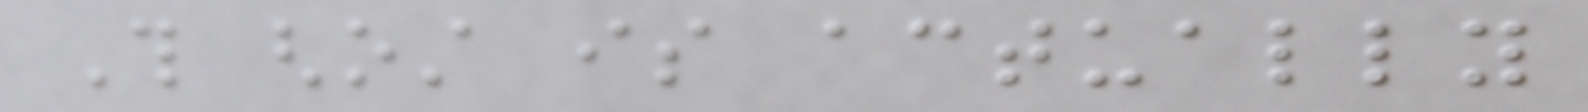This ghost is actually
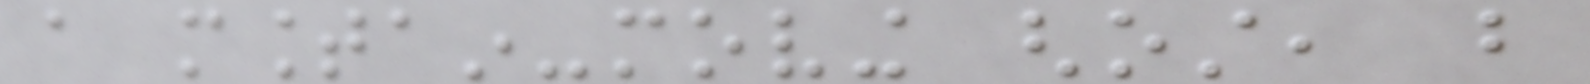a mountain-moving ghost, but
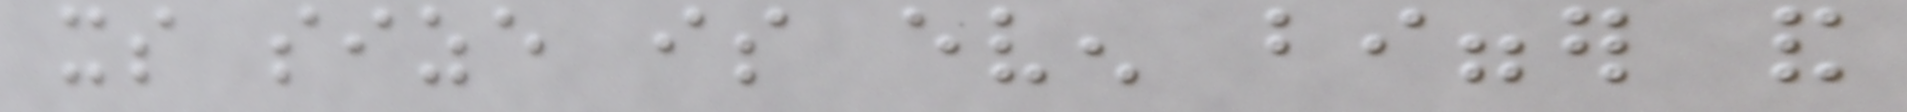its size is even bigger and
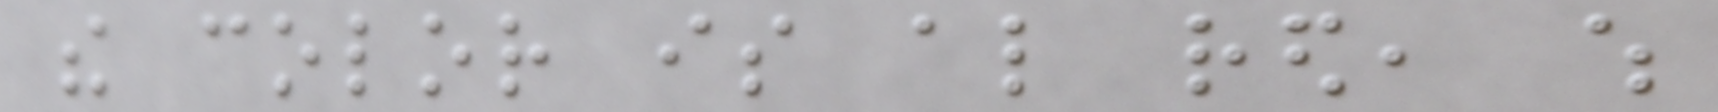the color is also red, which
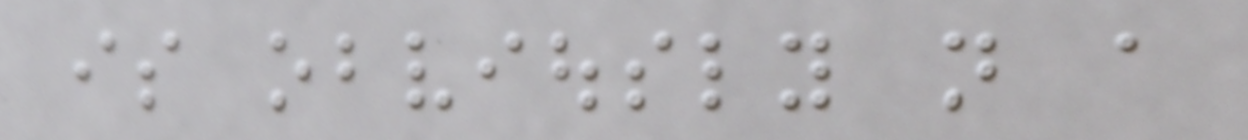is obviously not a
